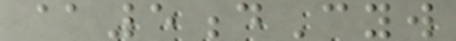@5dCyw
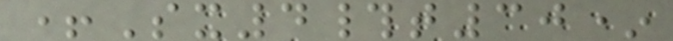+Sx4#t30*
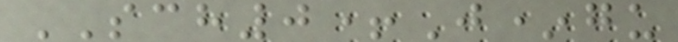SCH0+J*gu
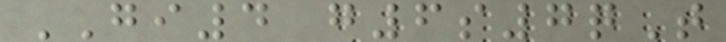GI4 g6s7qT
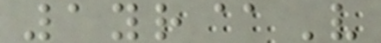1yr@V
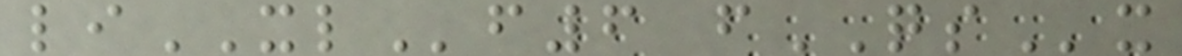liXLf6 fQSx
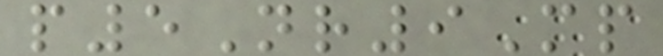p5Nr9Mp
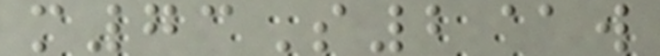m73S2@w
